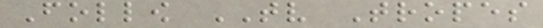Follow TV Tropes
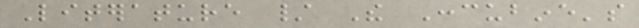Literature / The Concubine's
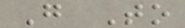Go To
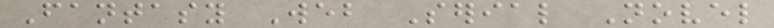Fantasy Web Serial Novel
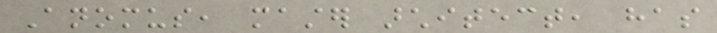Anomus, master architect, has
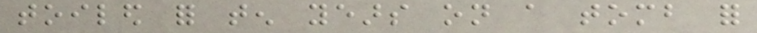toiled for ten years on a tomb for
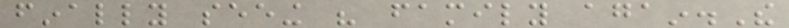finally seeing his family again.The
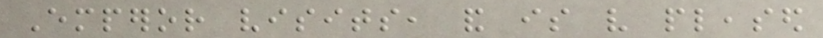Emperor visits, and is very pleased
